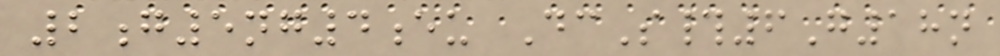2g5ng4eu DcS#6G18n
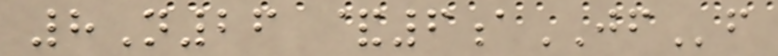8N26 &6aJFf
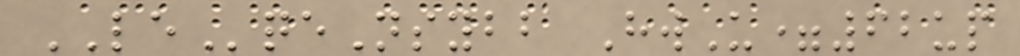LEqeNsybb HwU=62up
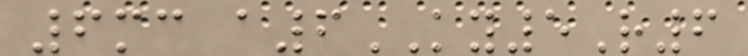6mc a6KY5R6
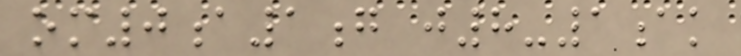om0a1g j8-1ak
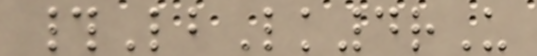#LbLk4rU
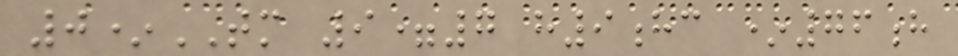0*TM 9=7 h9hc *76h
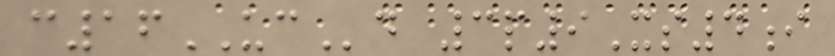c16UCd 3p9Xs4i
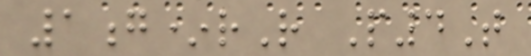1g*rR P4T
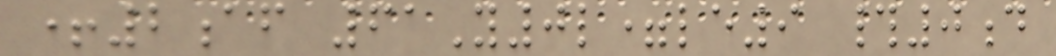+2af 61Y0l=le9 #0d
